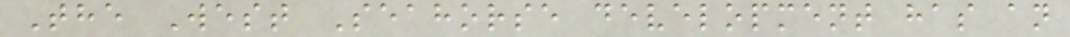The West Seahorse development has an
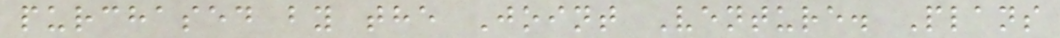purchased by the Joint Venture. Plans
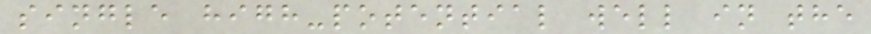single high-potential well in the
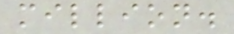million.
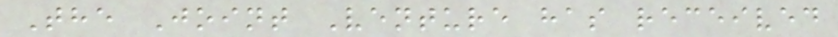The Joint Venture has received
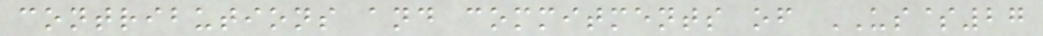contributions and commitments of US$27
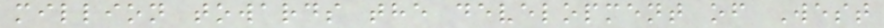million towards the development of West
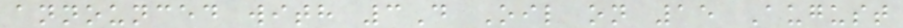announced with 3D Oil on 15 August
